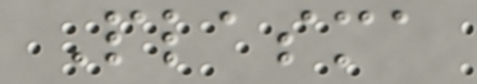Plasma
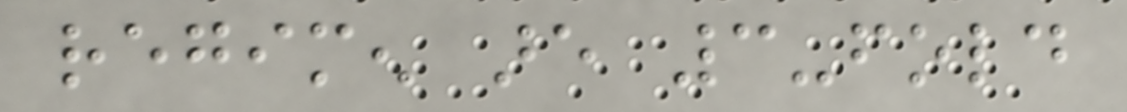regimen are 3-fold
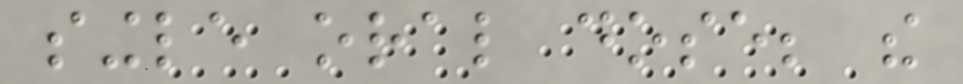single oral dose; the
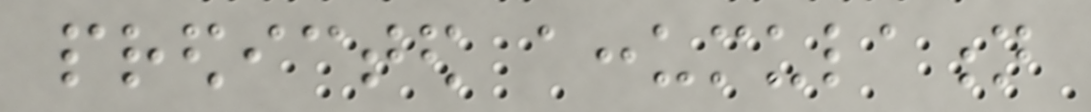predicted accumulation
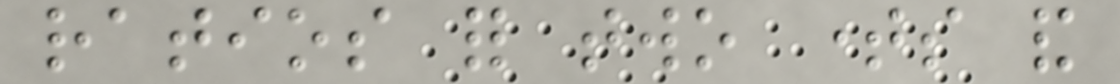ratios for two times and
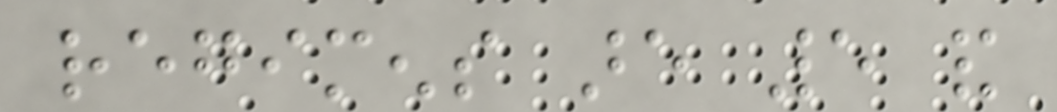regimens are 5 and
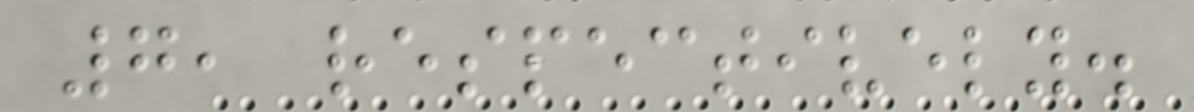7, respectively.
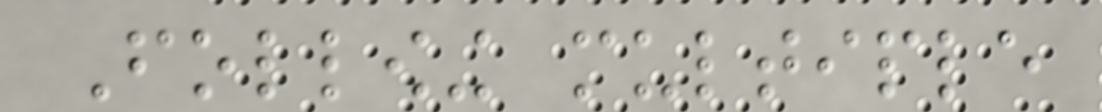Following multiple
